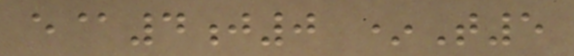e@4j0 *T5
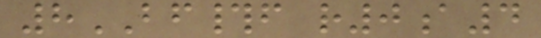8BF#f r0a4
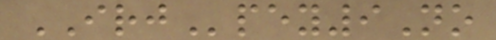IRJpey9No
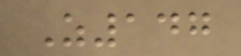Z147
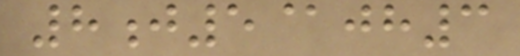8j5@jh3
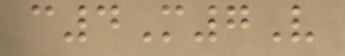c4M7V
